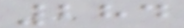284
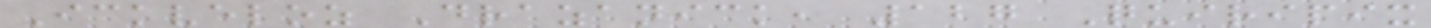Ickveloz Drazanick, 127 Quiripix
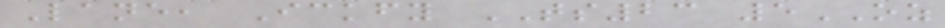Lane, Ickfy TS23 5OZ
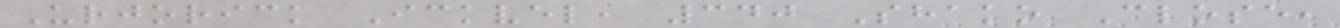Urjorick Ickvel, 340 Shako Close,
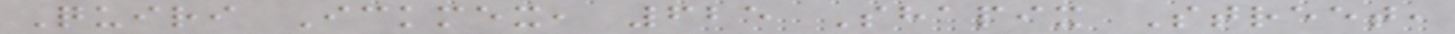Quiri Ickmex, 625 Shapix Street,
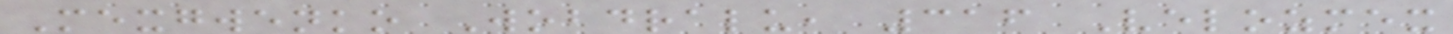Mexgwenko Wobdralu, 316 Velozmex
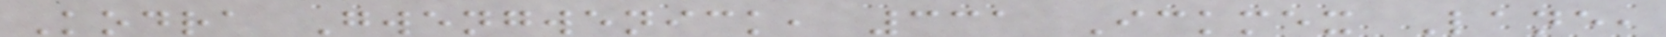Kodra Gwengwenick, 331 Ickmex Lane,
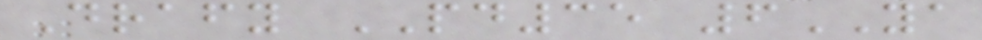Drafy PD35 6YA
